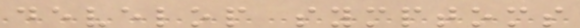develop symptoms
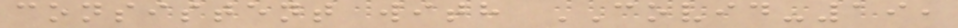consistent with COVID-19,
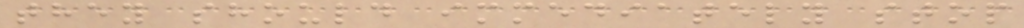they should immediately stop
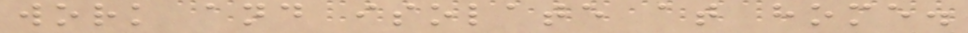work and isolate at home.
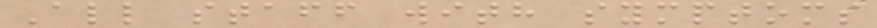All staff with symptoms
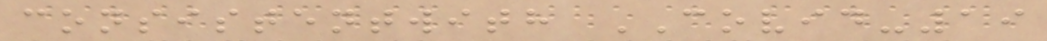consistentwith COVID-19
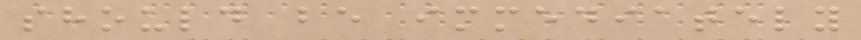should be immediately
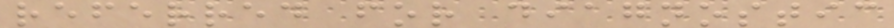referred for diagnostic
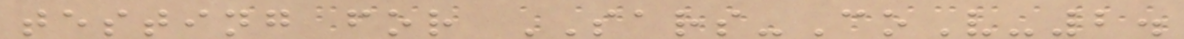testing for SARS-CoV-2.
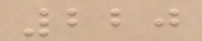220
